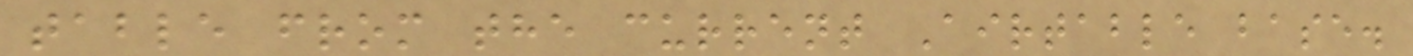table from the current Airtable base.
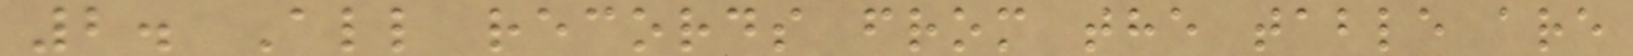2. All records from the table are
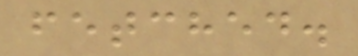fetched.
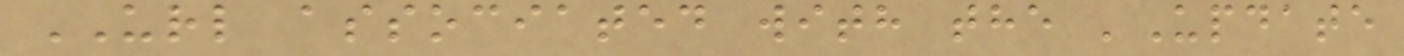URL associated with the 'Update
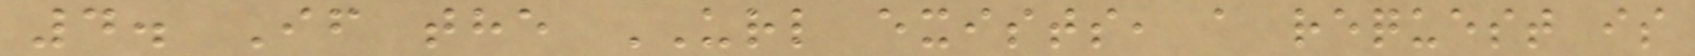4. If the URL exists, a request is
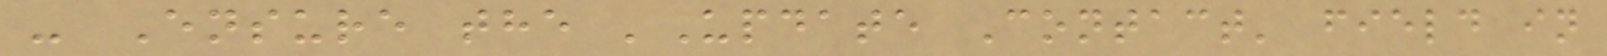- Ensure the 'Update Contact' field in
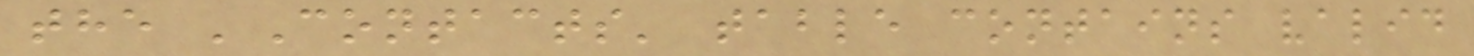the 'Contacts' table contains valid
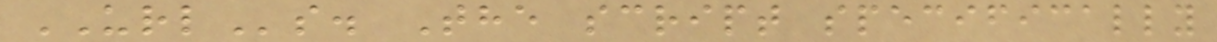URLs. The script specifically
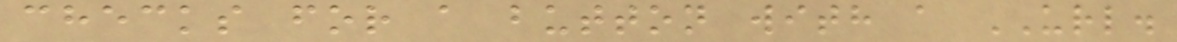checks for a button with a URL.
